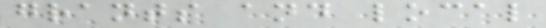grants and local
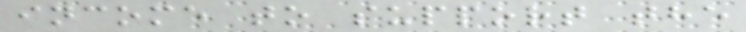income to support the
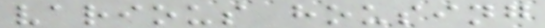various housing
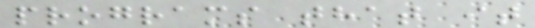programs that it
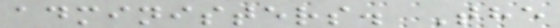administers. The
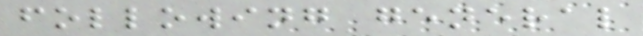following general
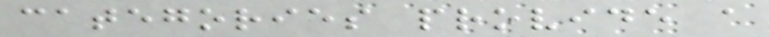categories provide a
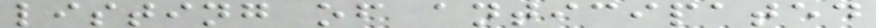listing of anticipated
